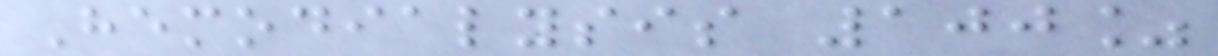Hemodialysis 100%
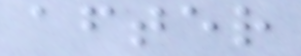after
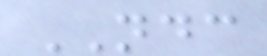NDC
